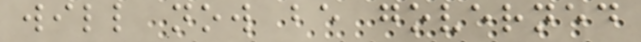will now be governed
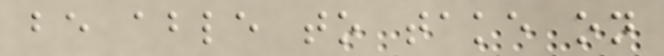be able to take on
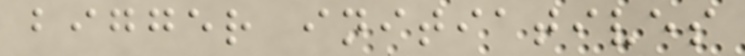bigger initiatives
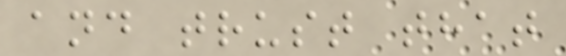and trust that
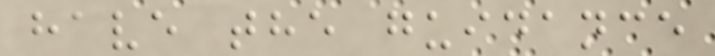have the guidance
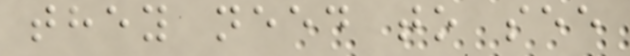they need to see
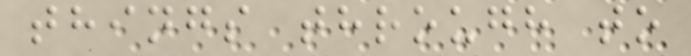things through to
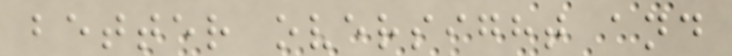better oversight and
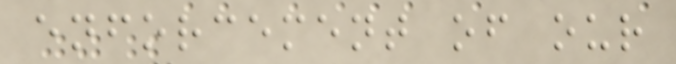enforcement of our
